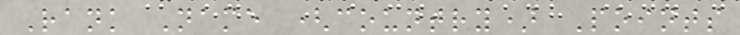Rank Name (country) Points
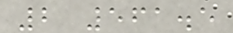2 561.5
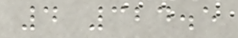4 324.5
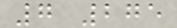7 275
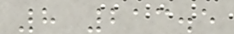8 213.5
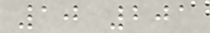10 201
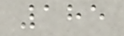185
